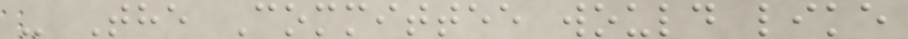- The Committee would like
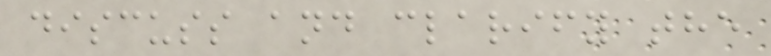discuss and clarify the
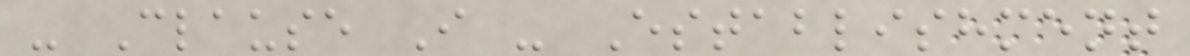- Clause I - Establishment
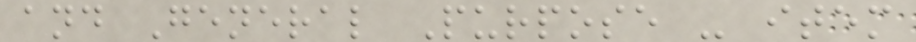and General Purpose - item
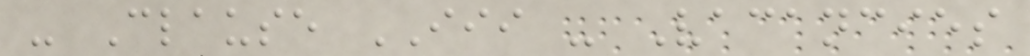- Clause III - Vacancies
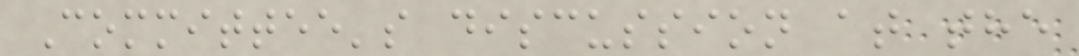Committee's discussion at the
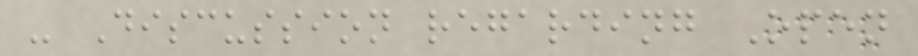- Discussion regarding Open
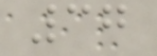37
